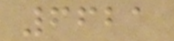6621
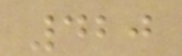420
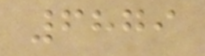6879
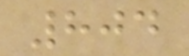804
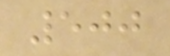500
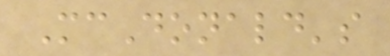McDonald's
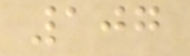107
